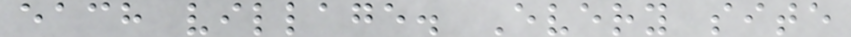each village. Every site
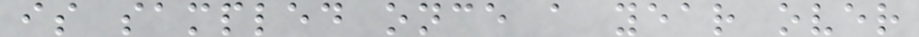is sampled once a year over
